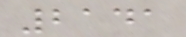2141
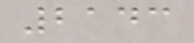2143
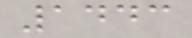1443
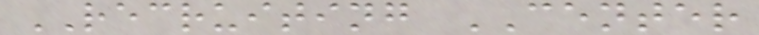RECRUITING CENTER
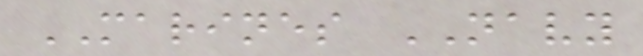MARINES NAVY
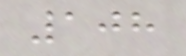108
